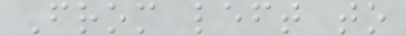From left to
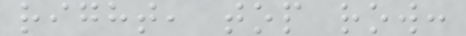right, top row:
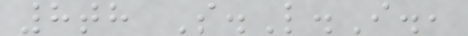8th S.L.I.,
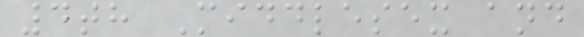4th Middlesex and
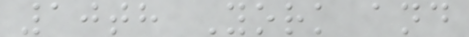10th York and
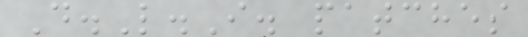D.L.I. patches
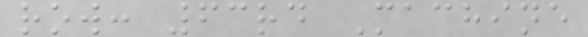row: 63rd Machine
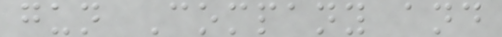gun Company and
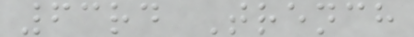63rd Trench
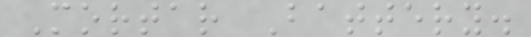Mortar Battery.
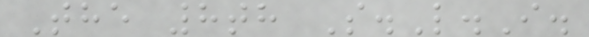The 8th S.L.I.
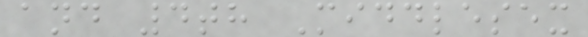and 4th Middlesex
